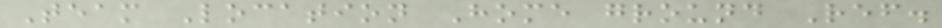Team Location Home ground Ref.
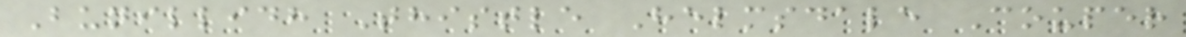Bunillidh Thistle Helmsdale Couper
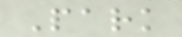Park
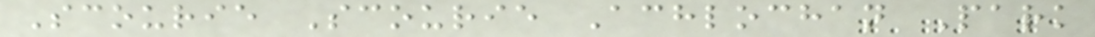Scourie Scourie Achlochan Park
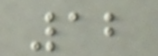12
